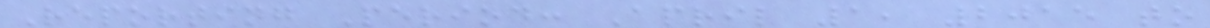Reporting Period: April 1, 2015 to
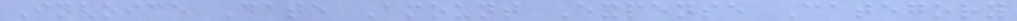Invoice Date Amount Expense Category
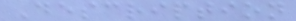Description
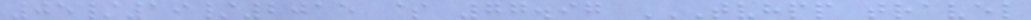05/19/2015 $ 77.97 TVHPP TRAVEL
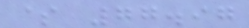$ 77.97
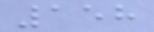158
